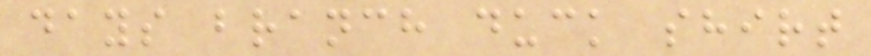days branch duck shirt
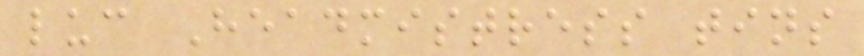luc Headmistress tins
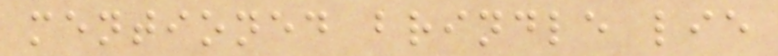mentioned brindle lie
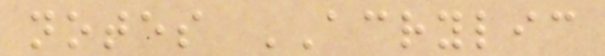notes ACRYLIC
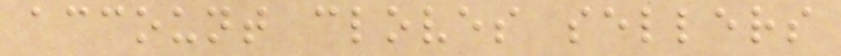account cloves sellers
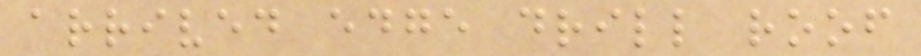arrived edge drill roof
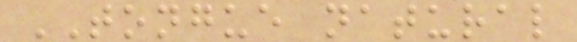TONGUE natural
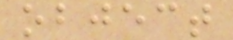object
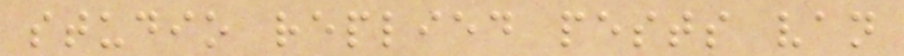studio replied pests van
